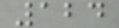124
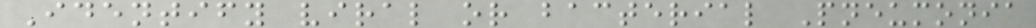Identify viral or bacterial Pneumonia
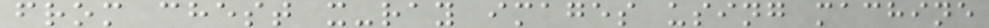from chest x-ray images using machine
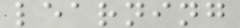learning
